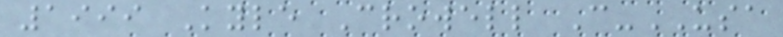1999 Kyle Crowell C-USA
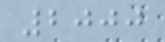2000
